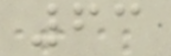63
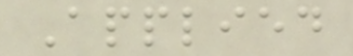Applied
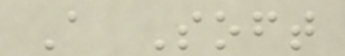A Soft
